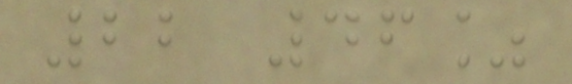22 46%
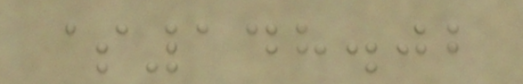$148.02
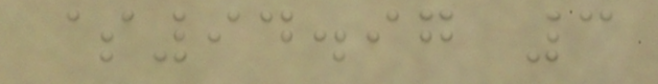$94.97 3
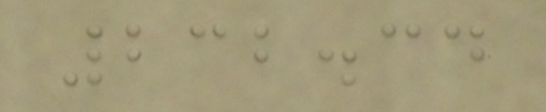232.34
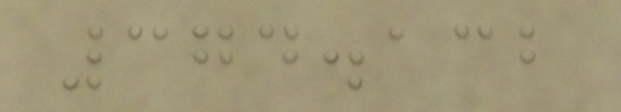374.132
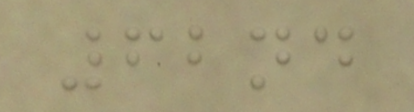62nd
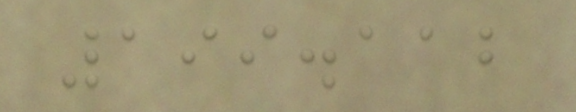199.112
